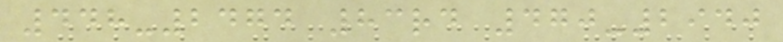448-2474 83rd 470-2940
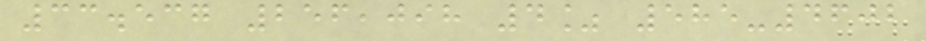33.537 256,098 4% 585-4602
